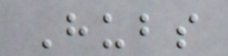Hubs
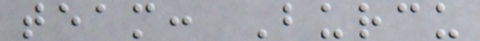team: Burcu
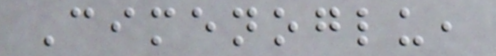Cimenoglu,
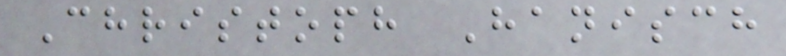Christoph Hanisch
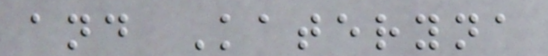and Kateryna
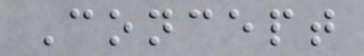Concept
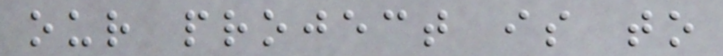our project is to
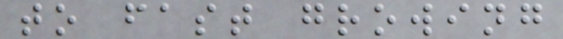to fast growing
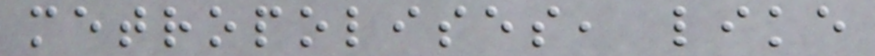metropolises, like
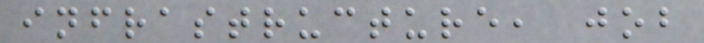infrastructure, job
